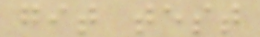git test
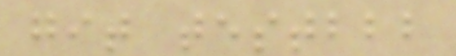git testbbb
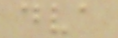dva
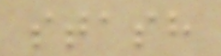stash
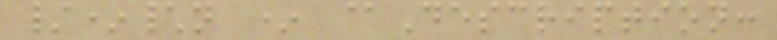/*\n * @Description:
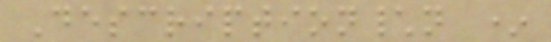Description\n *
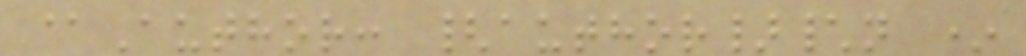@Author: {author}\n *
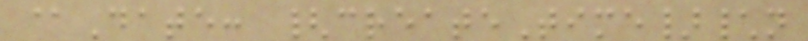@Date: {createTime}\n
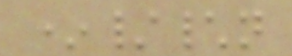*/\n
